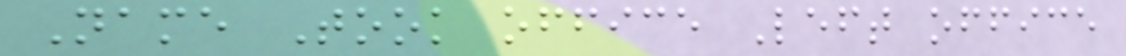Name Took office Left office
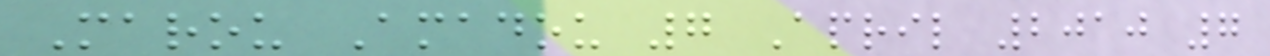Marou Amadou 7 April 2010 7
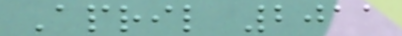April 2011
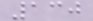130
